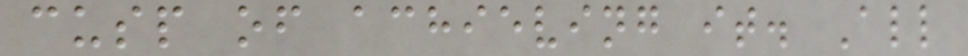cusp of achieving it. All
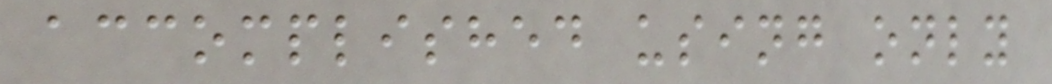accomplished using only
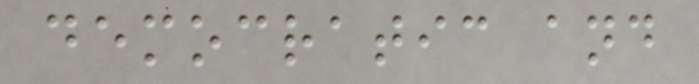democratic and
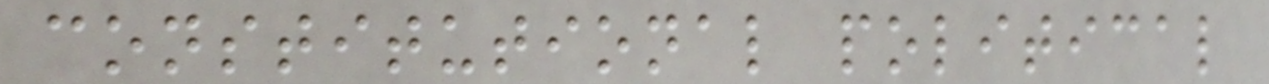constitutional political
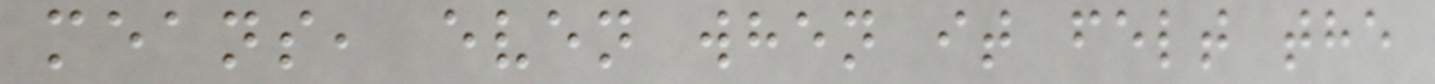means, even when it felt the
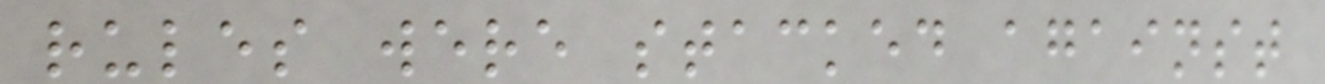rules were stacked against
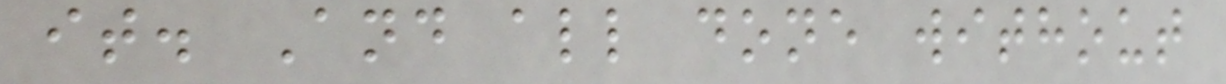it. And all done without
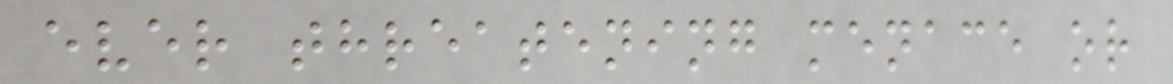ever threatening menace or
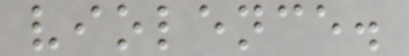violence.
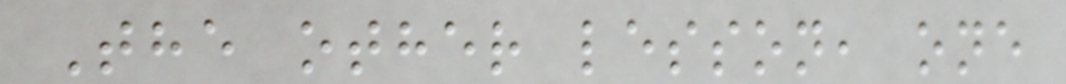The other lesson, one
